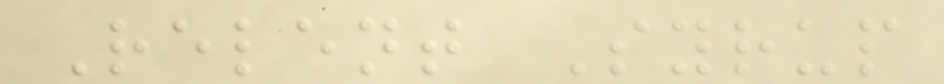Relent Syrup
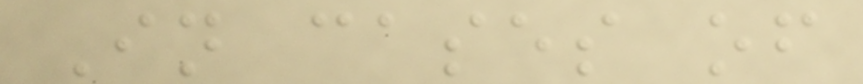In cases of
